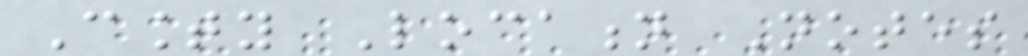County Location Notes
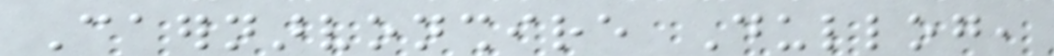Caernarvonshire Dullog,
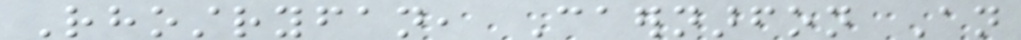Rhostryfan, Caernarfon An
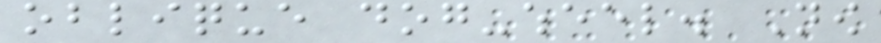oblique dog-wheel. Now
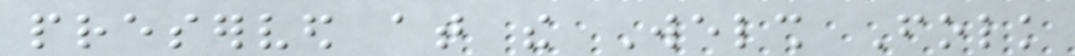preserved at the Welsh Folk
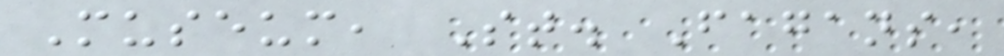Museum, St. Fagans,
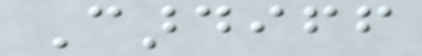Cardiff
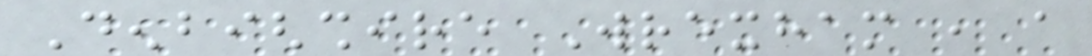Denbighshire Wrexham , a
